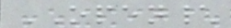OPEN\
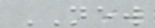NEW
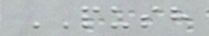PUSH
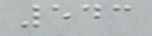543
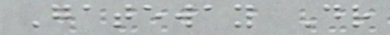Gateway Dr
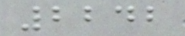2242
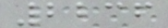2236
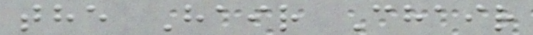the Hair Chair
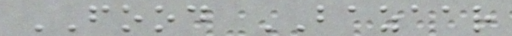FOOD BAZAAR
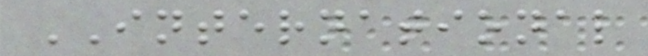INTERNATIONAL
